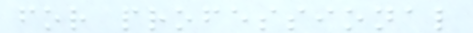for professional
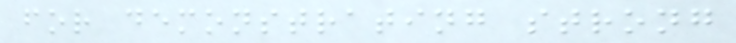for demonstrating strong
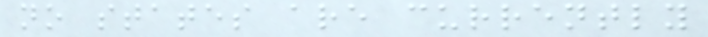no states are currently
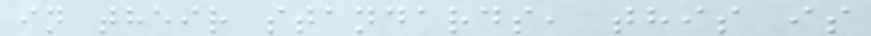in their standards, this is
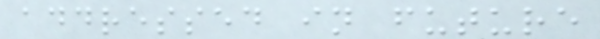addressed in future
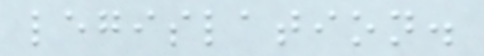legislation.
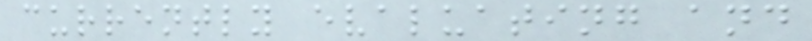currently evaluating and
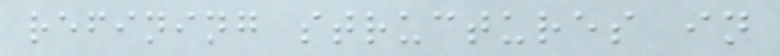refining structures in
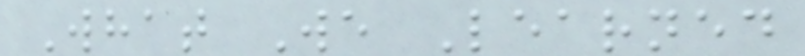What We Learned
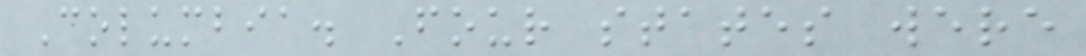Columbia. Four states were
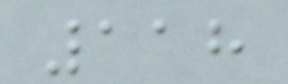118
